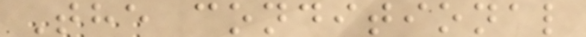The conditional
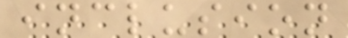inclusion
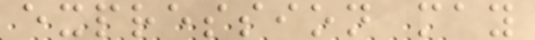expression may
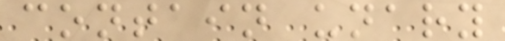contain unary
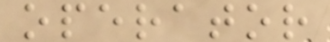operator
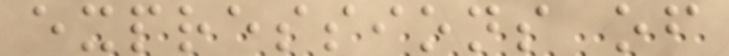expressions of
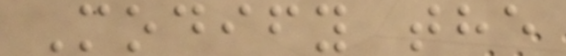Modify the
